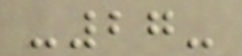-27-
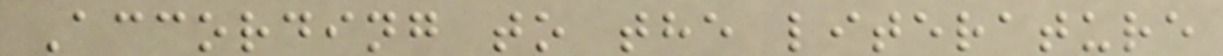According to the literature
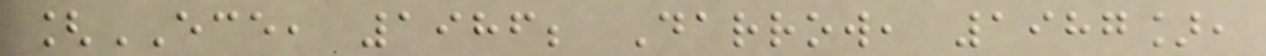[ECE, 1986; Darrow, 1987],
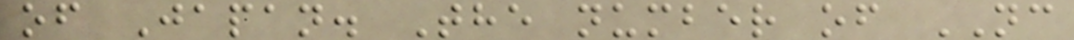of Japan. The number of NC
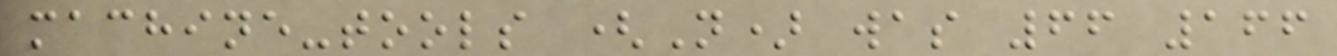machine-tools (N) was 66 166
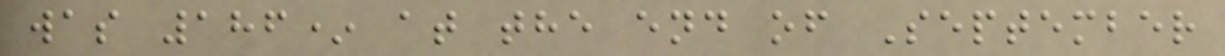was 186* at the end of September
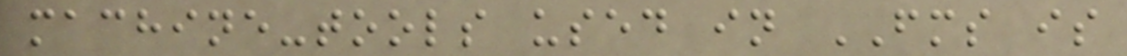machine-tools used in FMS is
